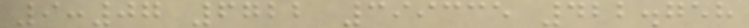9:07 6722 399335 422.758
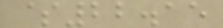$22.15
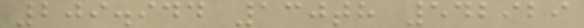209.944 130th 542929
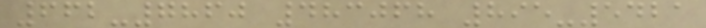662-7860 483068 895-5421
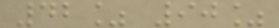42% 90%
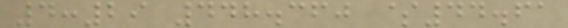4:29 448.360 $44.61
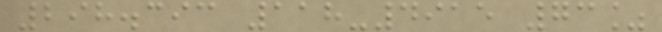298.393 118-4915 73%
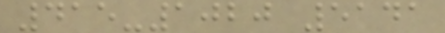415-1020 5141
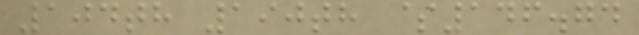104th 190th $146.74
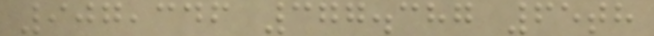907,346 377.387 65th
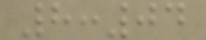8:04
